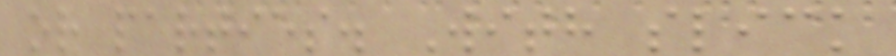or parties. With slick
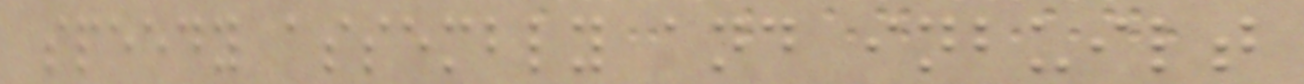speedy assembly and inbuilt
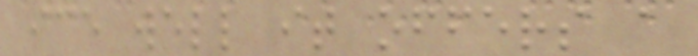ice well it offers a
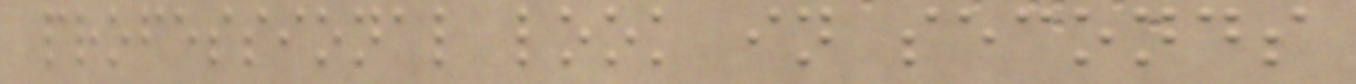professional look in seconds
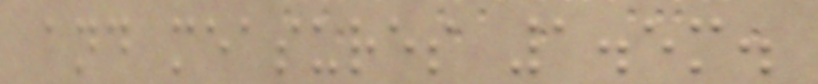and measures 1.5m.
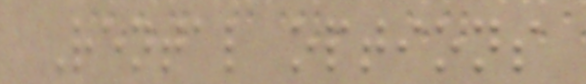Rental options
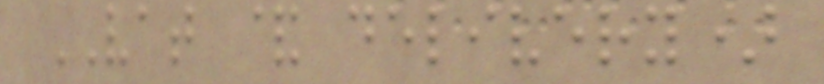VAT & delivery)
